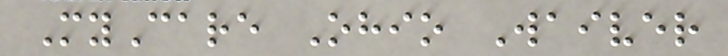MyCare Ohio Waiver
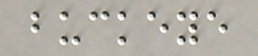buckeye
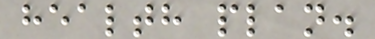health plan.
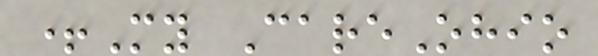+My CareOhio
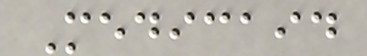Medicaid
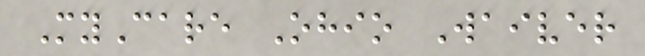MyCare Ohio Waiver
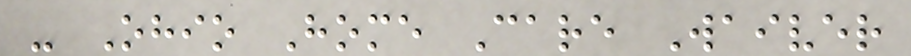- Ohio Home Care Waiver
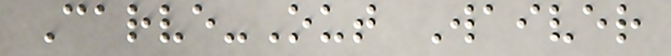Carve-Out Waiver
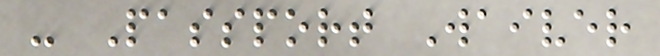- Passport Waiver
